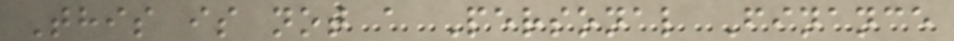This is not a Personal Finance
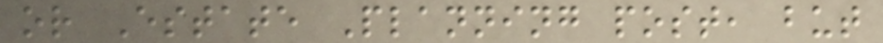or Estate Planning post, but
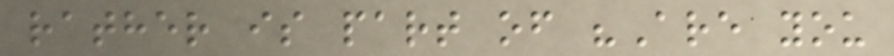rather is part of "Are you
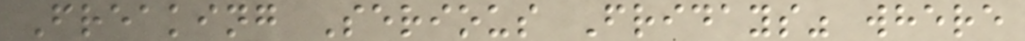Freaking Serious Fridays" where
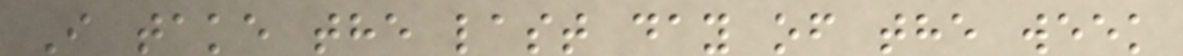I take the last day of the week
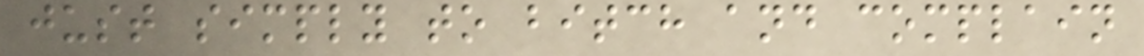just simply to bitch and complain
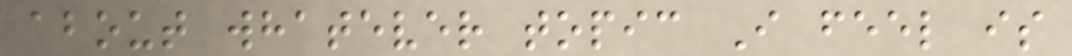about whatever topic I feel is
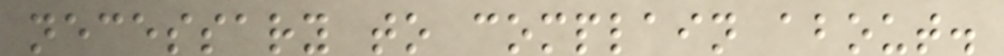necessary to complain about.
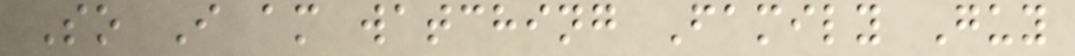So I am watching Family Guy
